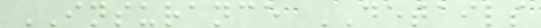INSURANCE DETAILS
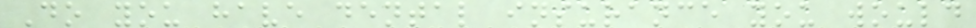Do you have dental insurance you would
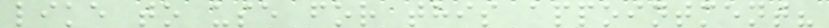like to use for this appointment?
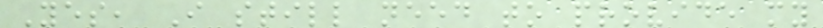Yes, I still need to provide my
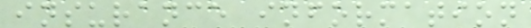insurance information
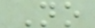No
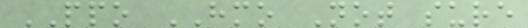PPO HMO Not sure
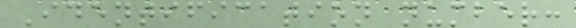Identification number:
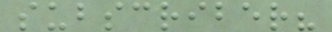subscriber?
